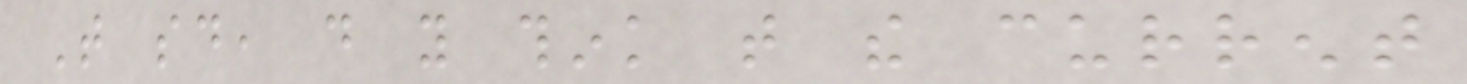That said, do you think that the current
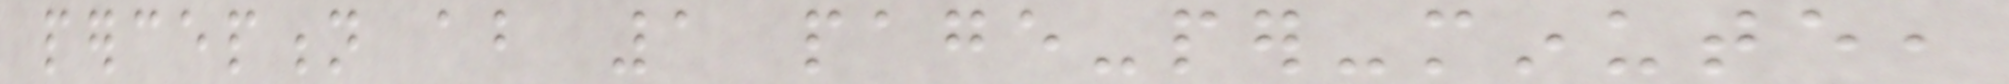perception about 1 page-per-minute,
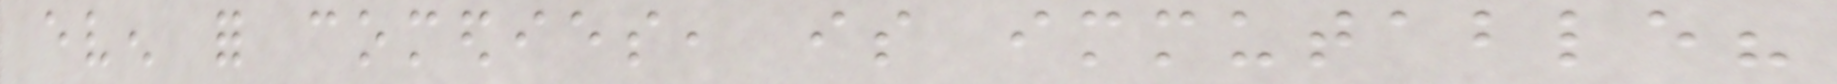even for comedies, is immutable?
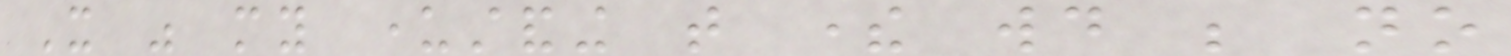It was my understanding that there would be no
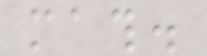math.
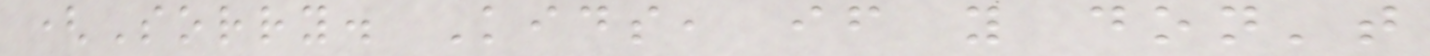(Sorry. Kids, if you don't
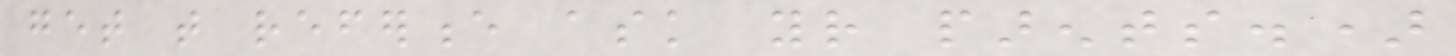get that reference ask your parents.)
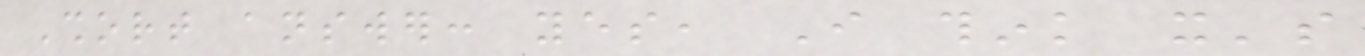Short answer: yes, I think it's
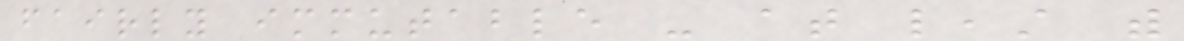fairly immutable - at least with
